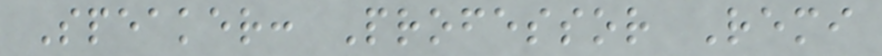Speaker: Professor Remi
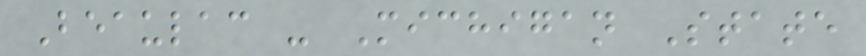Beaulac - Michigan State
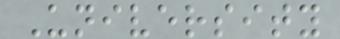University
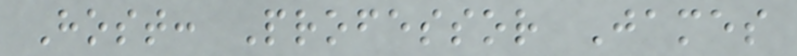Host: Professor James
